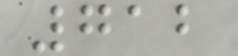712
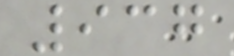937
